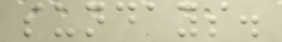sundays.
